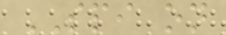SPI on
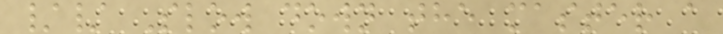// Slow down the master a
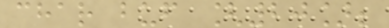char buf [20];
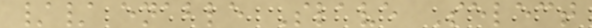// enable Slave Select
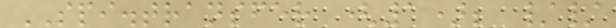SPI.transfer (1); //
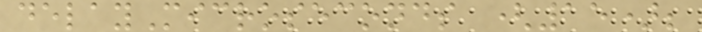delayMicroseconds (15);
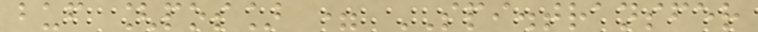buf [pos] = SPI.transfer
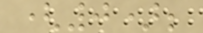(0);
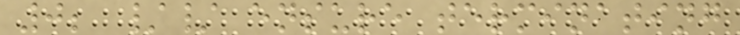0; // ensure terminating
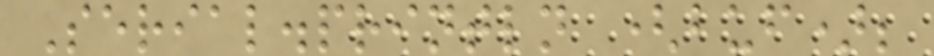Serial.println (buf);
